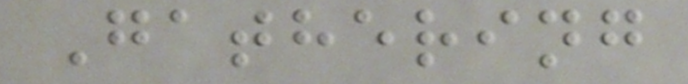Gathering
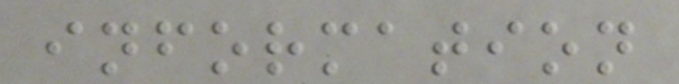information
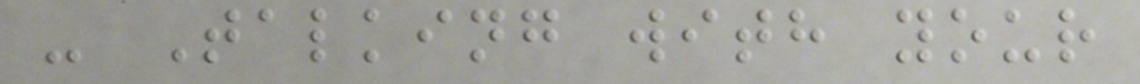- Talking with your
